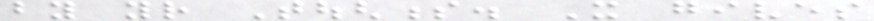by your Toughness. It gives
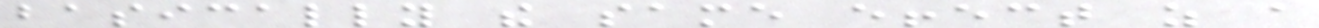basically the same effect as a
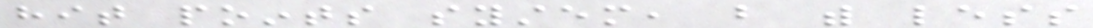hit points system, but with less
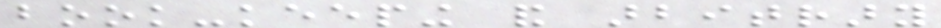book-keeping and arbitrary
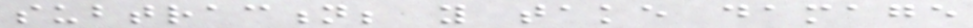subtraction; you take damage
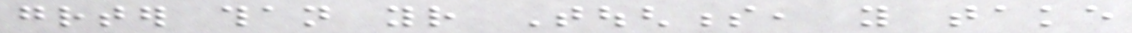greater than your Toughness, you take
